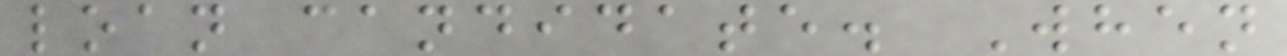loan candidate. When
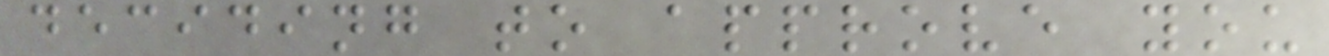deciding to approve you
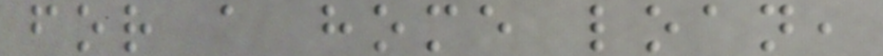for a home loan,
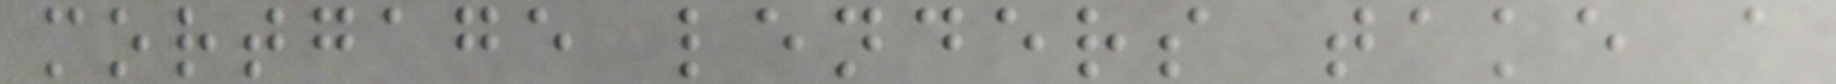mortgage lenders take a
